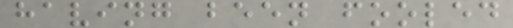having been fooled
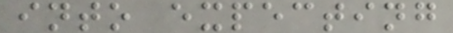into expecting
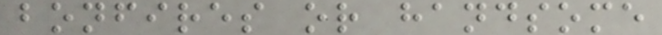bonfires or handsome
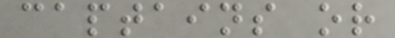captains or
